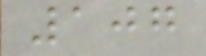107
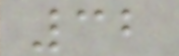32
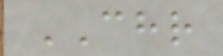CHR
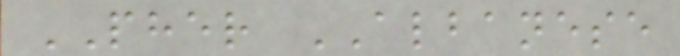PHER ALBANESE
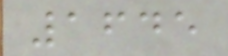1645
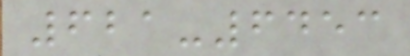621-6453
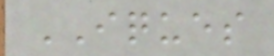IQUES
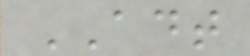ADT
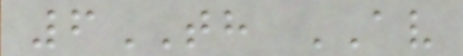6TH AV
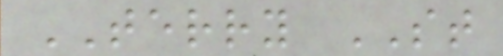TERRY ST
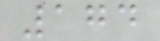174
